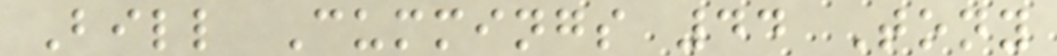Bill Cummings 44 Tony
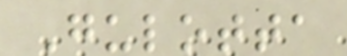Gulotta
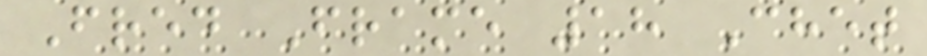Fred Frame 18 Chet
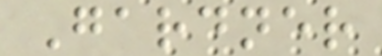Gardner
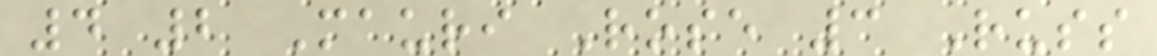4 2 Mauri Rose 3 Russ
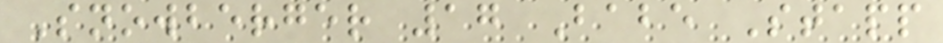Snowberger 17 Babe Stapp
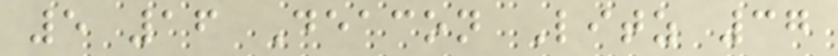5 16 Deacon Litz 37
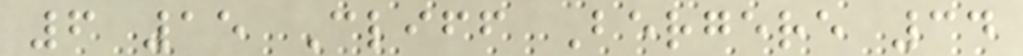6 15 Cliff Bergere 34
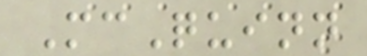McQuinn
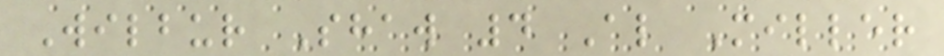Wilbur Shaw 4 Al Miller
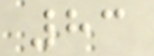83
